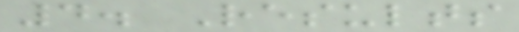4. Results
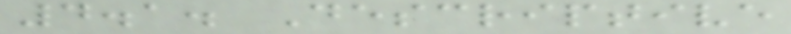4.1. Descriptive
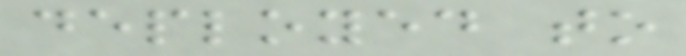deployed to
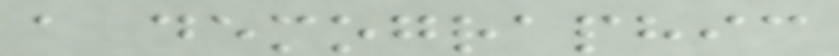a demographic
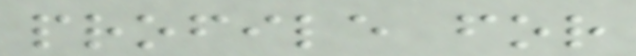profile for
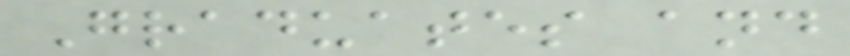Graduates and
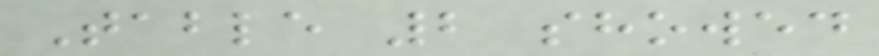Table 2 showed
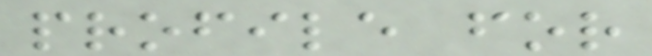profile for
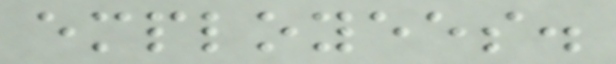employees.
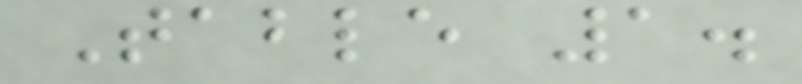Table 1.
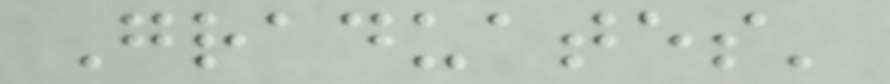Graduates'
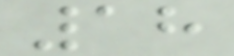18
